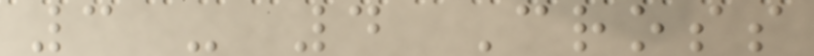3 - 4 Cross
